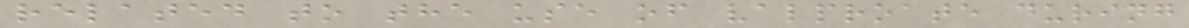related to the use of valproate during
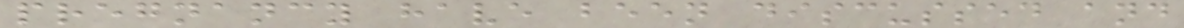pregnancy have been discussed and
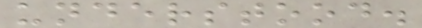understood.
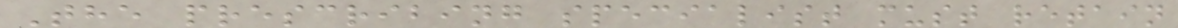The prescribing specialist must retain
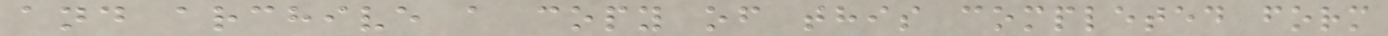and archive a copy of this completed form
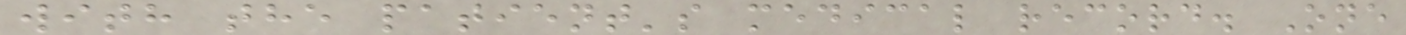with the patient's medical record. One
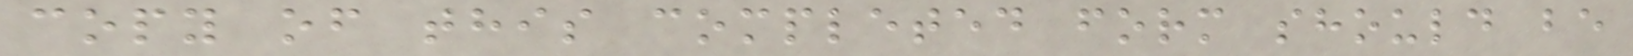copy of this completed form should be
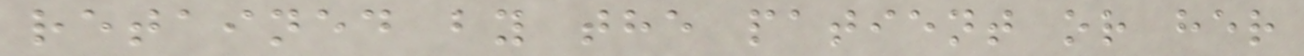retained by the patient or her
